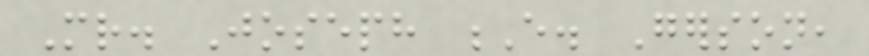Mr. Joseph E. Gerson,
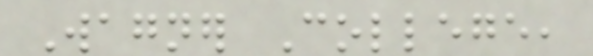Wagner College,
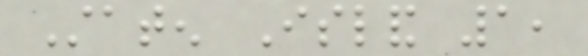Staten Island 1,
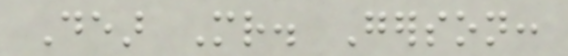Dear Mr. Gerson:
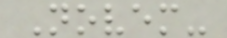Novem-
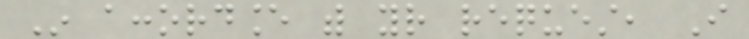In accordance with your request, I
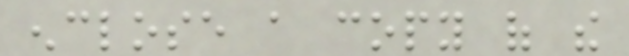enclose a copy of the
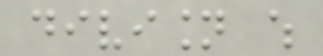division which
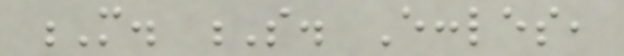M. S. Eccles,
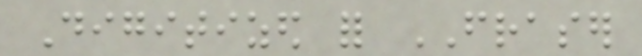Digitized for FRASER
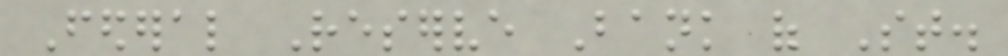Federal Reserve Bank of St.
